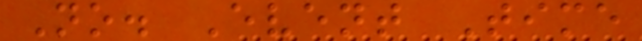No. Event Time
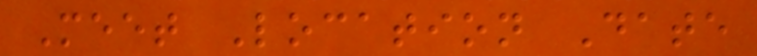Meet Location Date
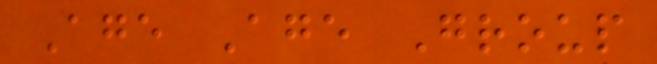Age Age Group
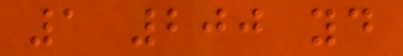1 200 yd
